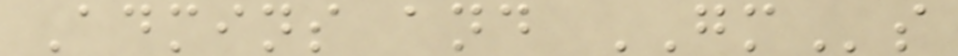Admins and GMs
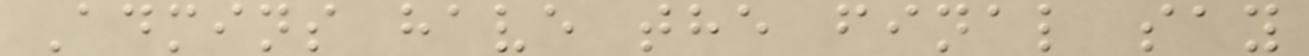Admins have the final say
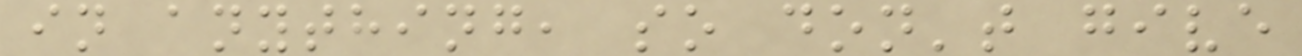in anything, so don't give
